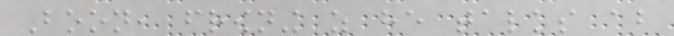Boon, frowning as he talks about
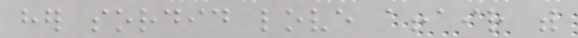her sordid love affair with
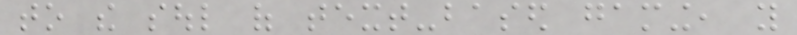to the soul of text-based gaming, you
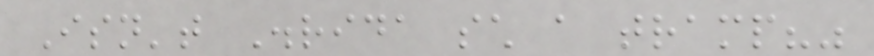Isn't Disrida such a tramp?"
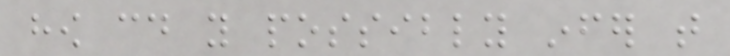how could you possibly infer that
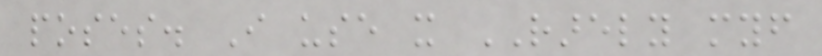poses. I use it RARELY myself
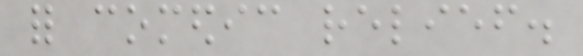for comedic relief.
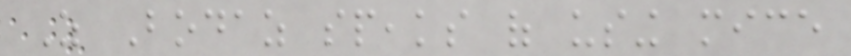As Bodaz speaks of using mice
